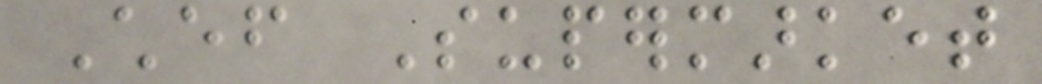Chef Supermarket
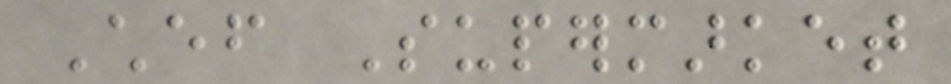Chef Supermarket
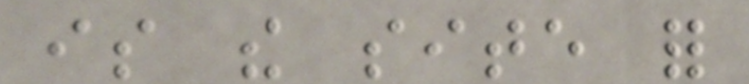is the site for
